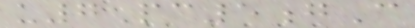u7Pc5gC
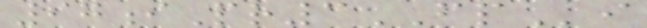97iPr3FPi
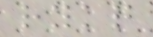rykq
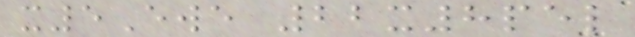x5Ewe 22x8pel
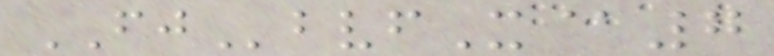FJbvfX@7
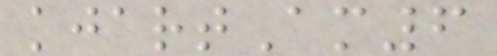kjartAm6
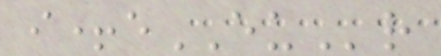i+eEUr
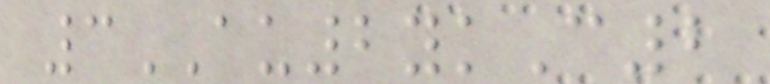3AU2ykC2
